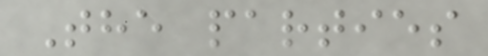The parties
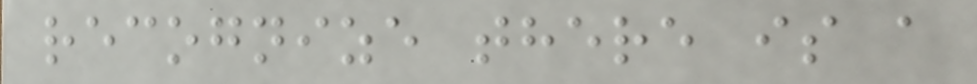recognize there is a
